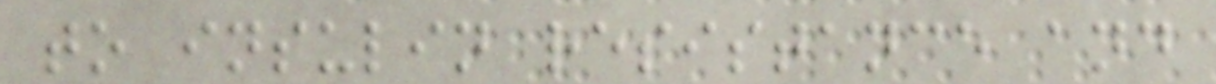to insulin resistance and
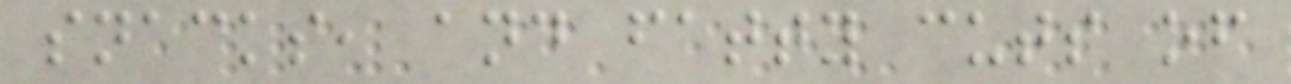snacks, and fatty cuts of
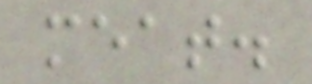meat.
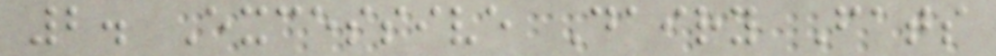2. Excessive Dairy Fats
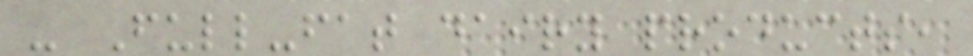- Full-fat dairy products,
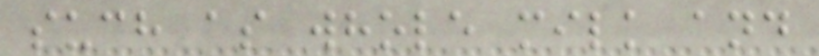such as whole milk and
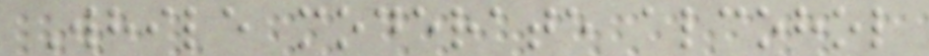While moderate alcohol
